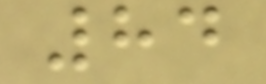84
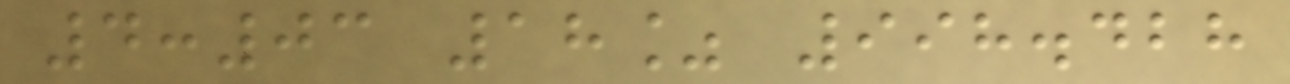4:03 18% 998.428
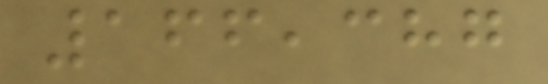166,387
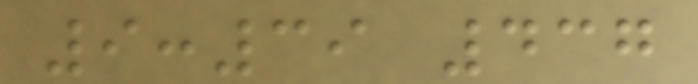9:39 437
